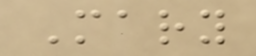Mary
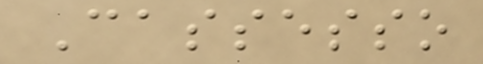Cassesso
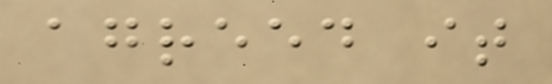agreed it
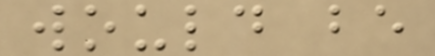would be
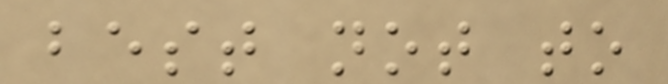best not to
